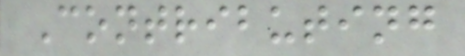Contributing
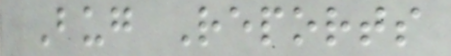Bug Reports
